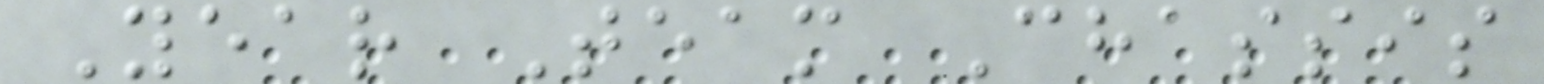Year Team Chassis
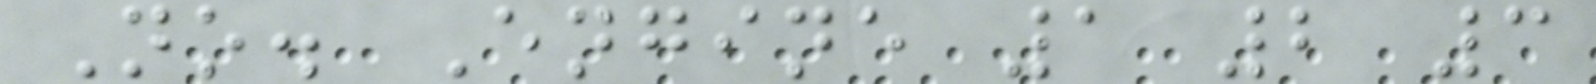No. Engine 1 2 3
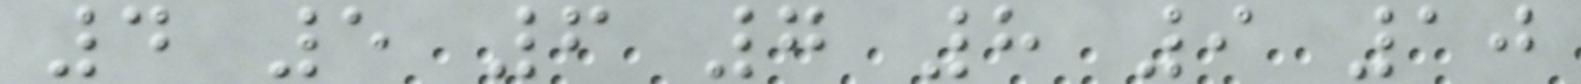4 5 6 7 8 9 10
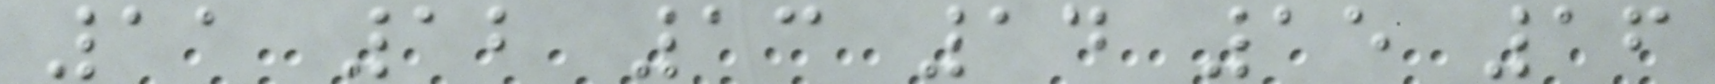11 12 13 14 15 16
